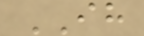IH
